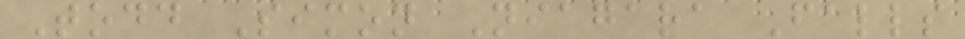Todd Simon Niagara Falls
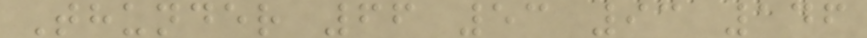Thunder 66 53 93 146
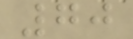70
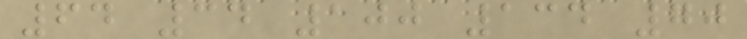64 34 100 134 70
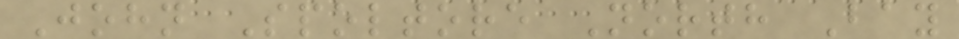John Spoltore North Bay
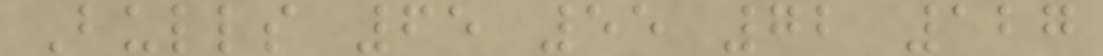Bulls 65 55 72 127
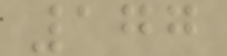177
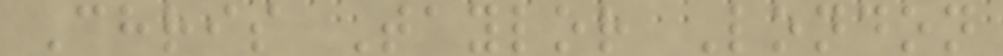Chris Taylor London
